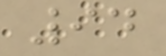94
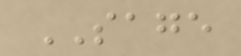SAGE
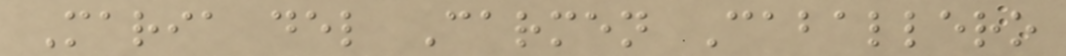Maria del Carmen Caballero
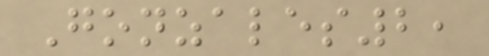Gonzales2,
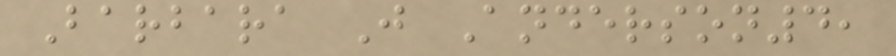Barbara J Anderson4,
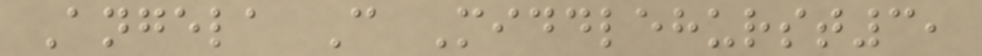Angela C Middlehurst3,
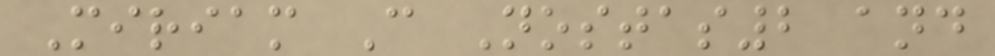Miriam C Nostas2 and
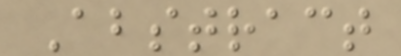Abstract
